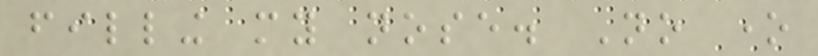filling my nose. No one
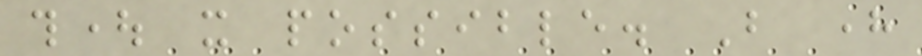thought it possible. But here
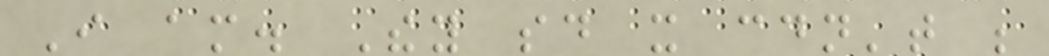I am. They said it couldn't be
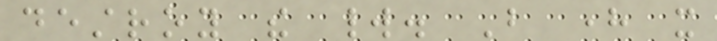destroy the world. But here it
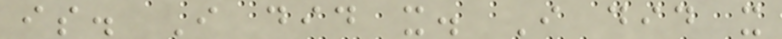is. I did it. I did it
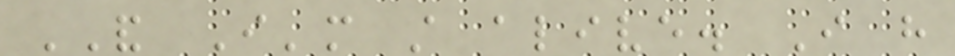AND I'm still alive. I have
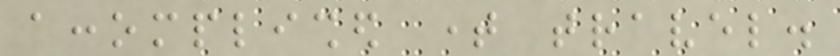accomplished time travel.
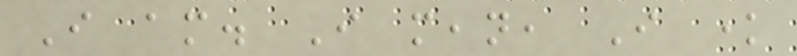I am. I mean, I know
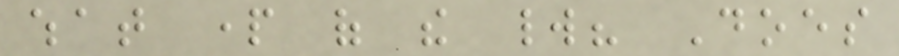what part of the world? Does
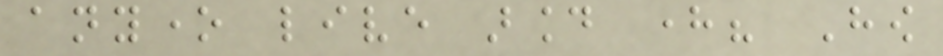anyone live around here? How
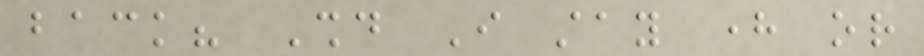back? Should I stay here or
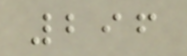296
